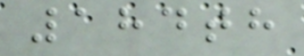184th
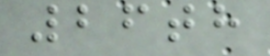26th
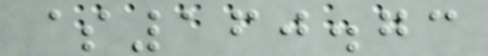$160.73
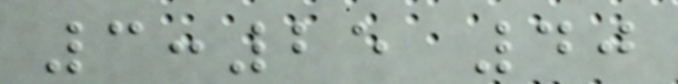3:25 40
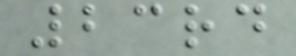23rd
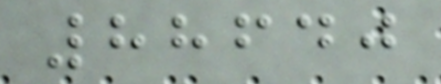88640
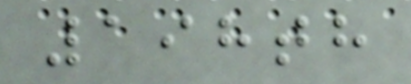198th
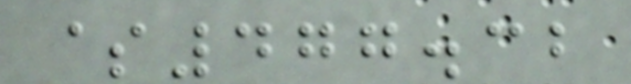$477.32
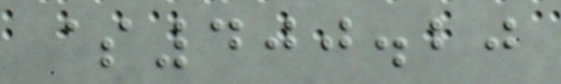$400.20
